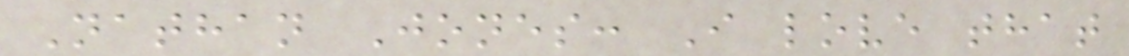Nathan Jones: I love that
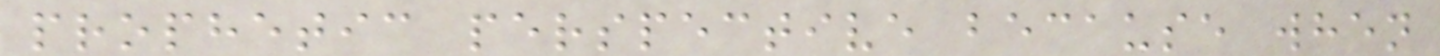prophetic perspective because when
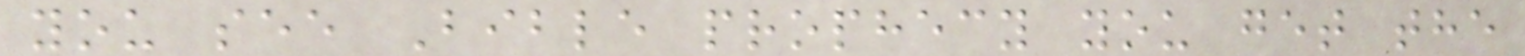you see Bible prophecy you get the
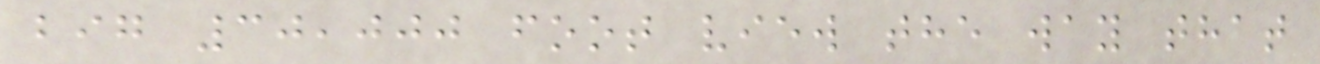big 30,000 foot view the way that
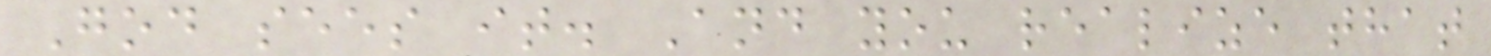God sees it. And you realize that
